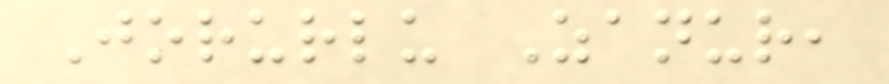Jorurlu Zanur,
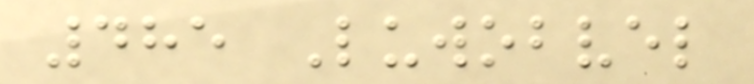485 Luwobvel
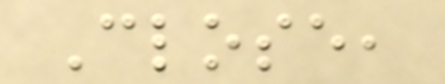Close,
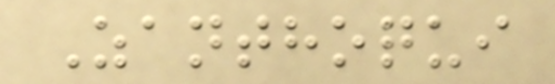Zanthoqui
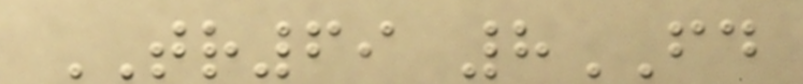TR69 8FD
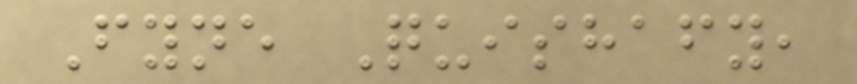Fyne Quishafy,
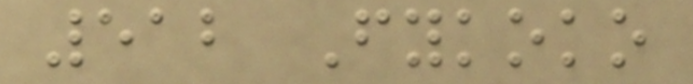512 Fykoko
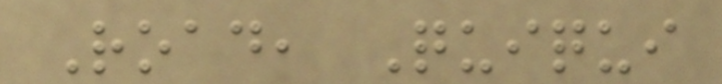Road, Quiqui
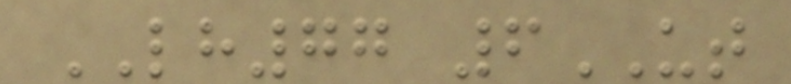LH77 6UT
